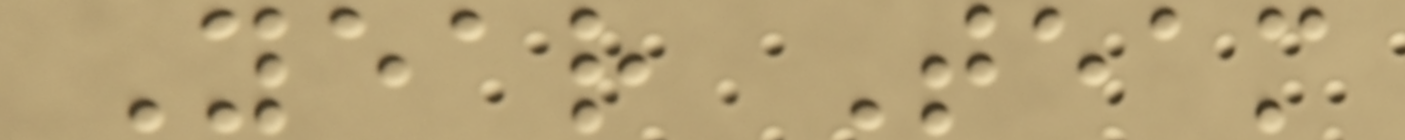Year Team
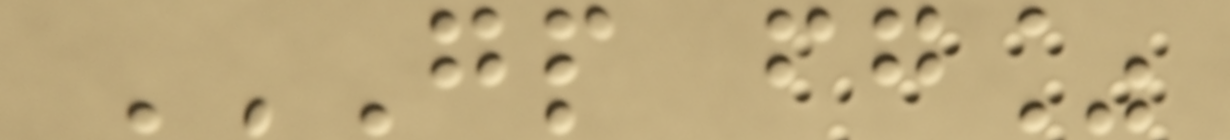GP FG%
